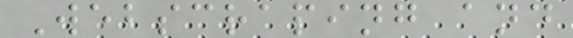Webscraping and
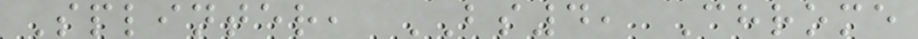Splinter, BS4, Chrome
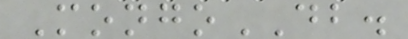MongoDB.
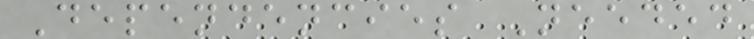Dependencies Needed
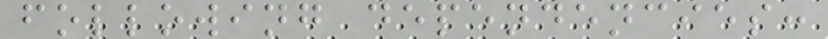following dependencies:
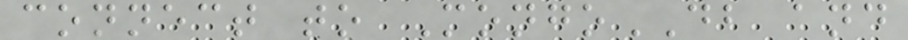connect to MongoDB and
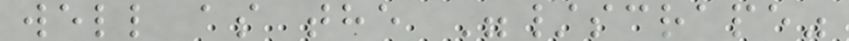well as the "/scrape"
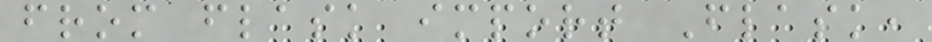from flask import Flask,
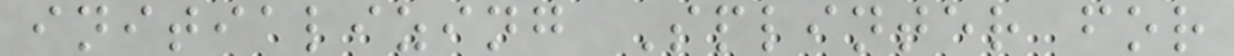initializing Splinter for
